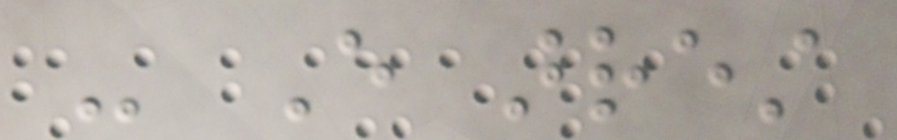- Every arrest
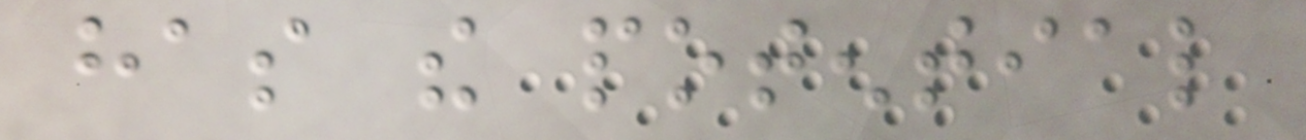has the potential
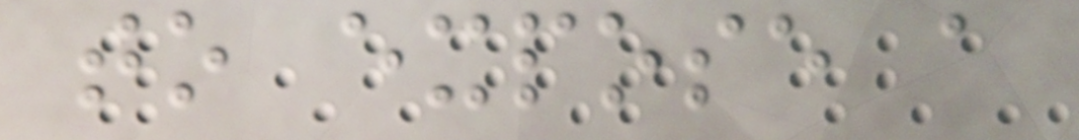to expose a
